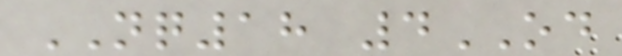NQ18 4OD
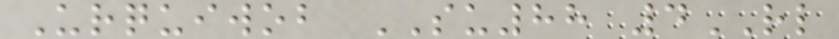Urquiwob SU88 4RL
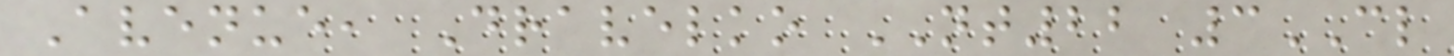Avenue, Dravelko NT22 3CL
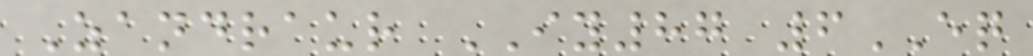Zandraur IY87 6EQ
